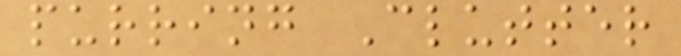purring Clutter
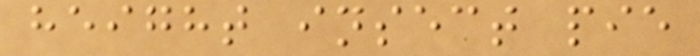height insect pie
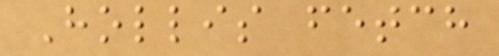Hollis fetch
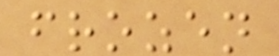frozen
